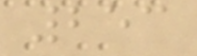253
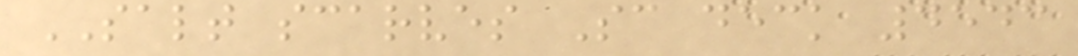SALT scarves Sc deck 4543
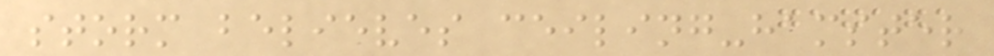storm believes ceiling-hamster
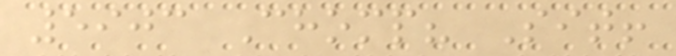5903 Chomp? Sit!
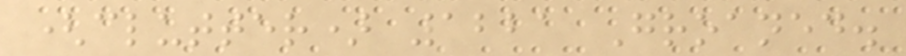(clutter) 1221 Groaned.
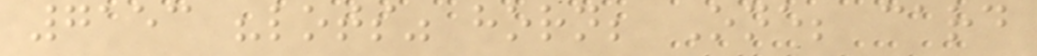7153 "lots" horn; One; card
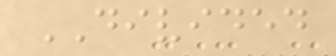DIVIDED
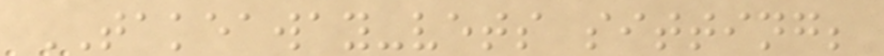TAKEAWAY-vets sitting;
